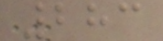283
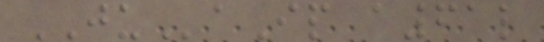JUaIp a61l
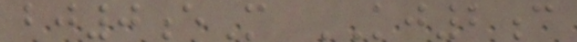bj0eM KJ2c
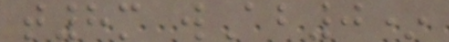t8m wAb0*
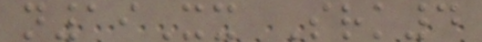n19Xx Srk4
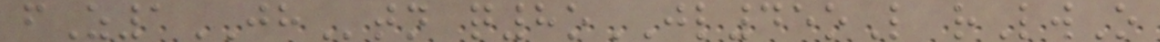fZ1JHtn q8oJL45oL rLwO
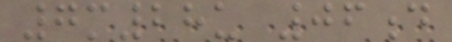7m28u 06d
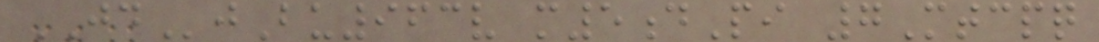JDjBu963v m5dPi 7Mtcpq
